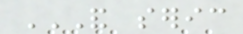AND SERIC
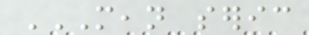MEAN SERIC
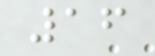16
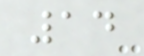14
